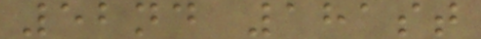52nd 181st
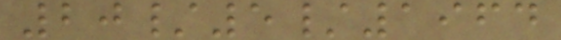20/5/1964
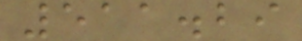511.29
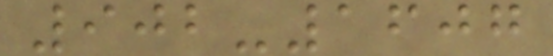902-1607
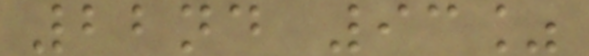22nd 93%
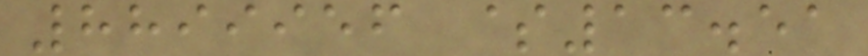8899956 $13.51
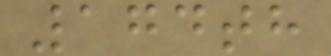174th
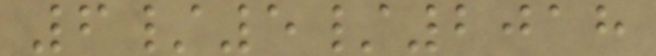6/5/2018
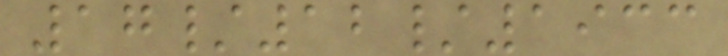17/12/1933
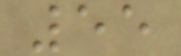55
